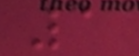1
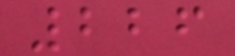226
